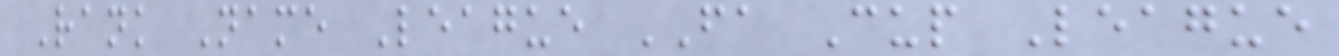Rank Name League FA Cup League
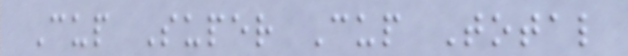Cup Super Cup Total
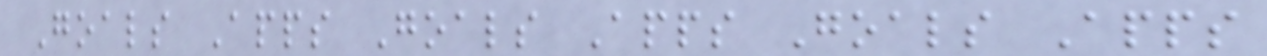Goals Apps Goals Apps Goals Apps
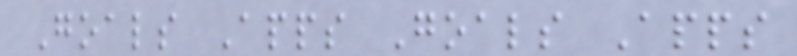Goals Apps Goals Apps
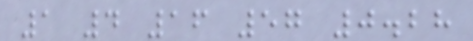1 4 16 57 0.28
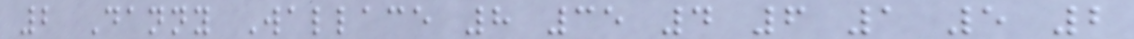2 Danny Wallace 8 35 4 6 1 5 2
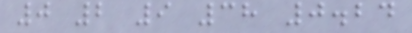0 2 9 38 0.24
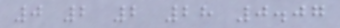0 2 2 28 0.07
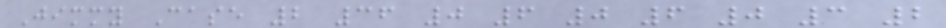Jimmy Case 2 36 0 6 0 6 0 3 2
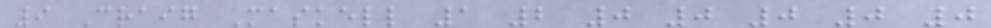9 Craig Maskell 1 2 0 0 0 0 0
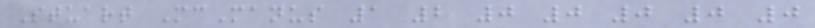Stuart McManus 1 2 0 0 0 0 0
